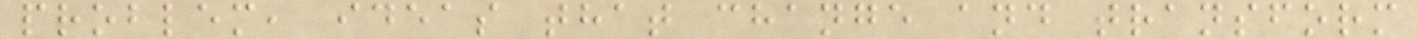problem, ideas that change and transform
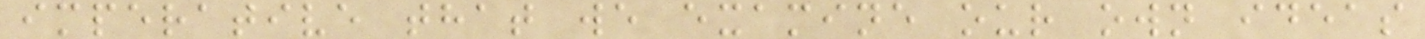imperative that we examine our own ideas
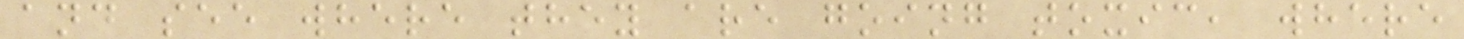and see where they are going toxic, where
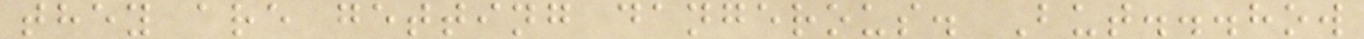they are getting dangerous. But...how
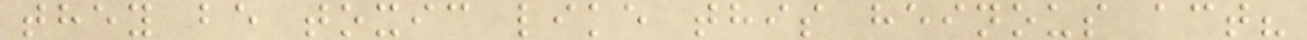they be toxic like this heinous act?
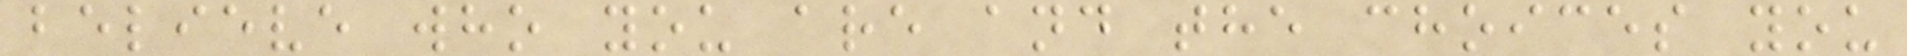believe who you are and the choices you
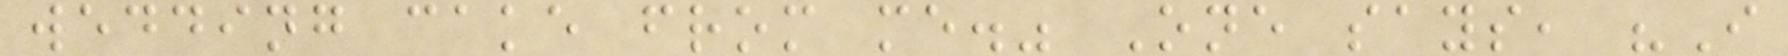wedding cake from me." One says, "I
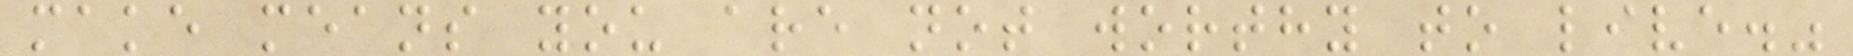make means you are not worthy to live."
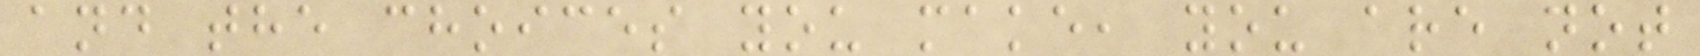and the choices you make, you are not
